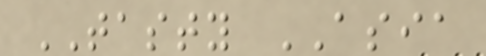TASTY ASIA
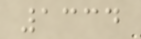1334
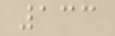133
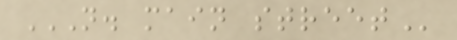N. MAIN STREET
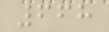668
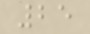25
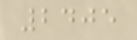2405
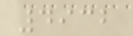4932
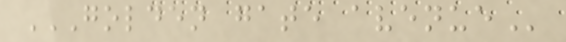GOLDEN GATE AVENUE
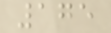175
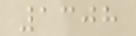1308
